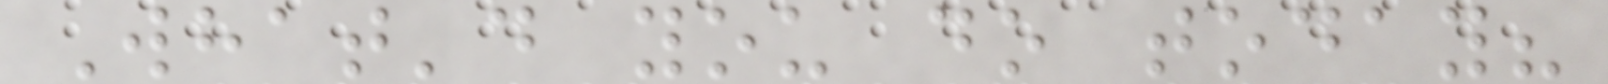What'd you do today?
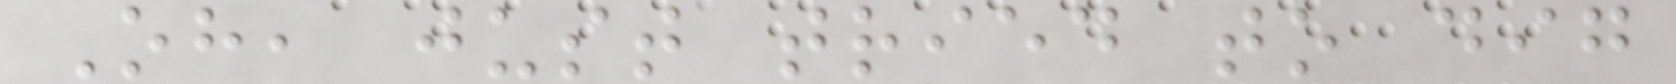Oh, just tried to dig
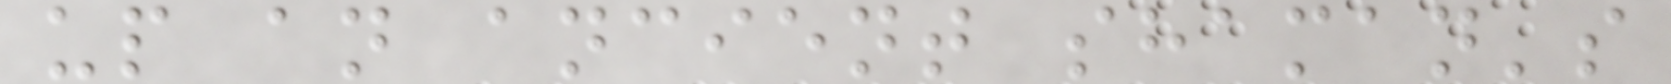up an ancient shaman's
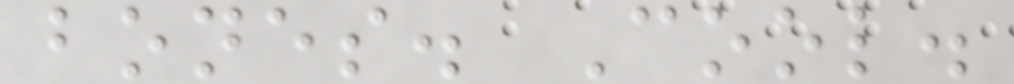bones. Cool.
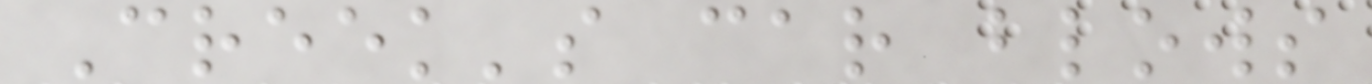Creek's car blows
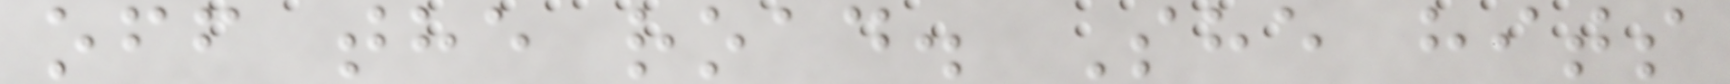off the road. She hits
